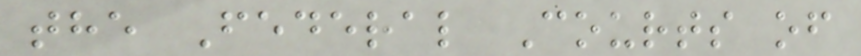the Federal Courts of
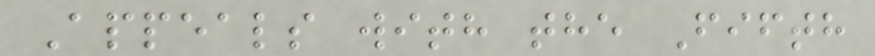Appeals with the Fifth
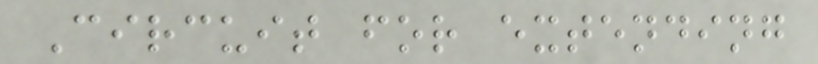Circuit for extending
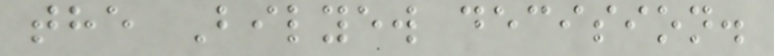the Bilyew decision.
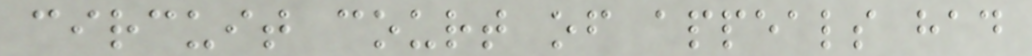circuit court of appeals had
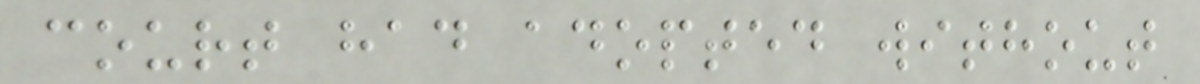court had adopted without
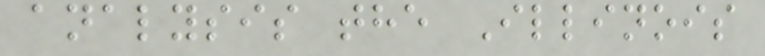analysis the Illinois
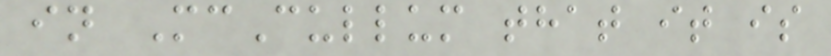in McCullum that it is
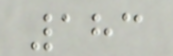183
